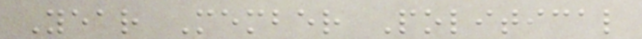Year Member Political
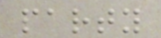party
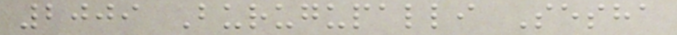2009 Burugupalli Sesha
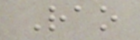Rao
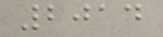2014
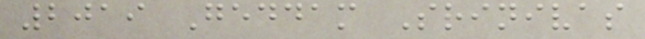2019 Geddam Srinivas
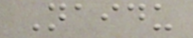Naidu
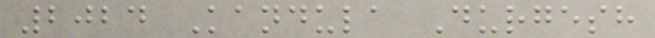2024 Kandula Durgesh
